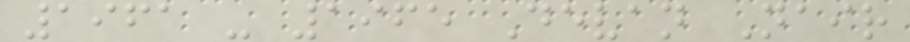1961 - 1965 Devan Nair
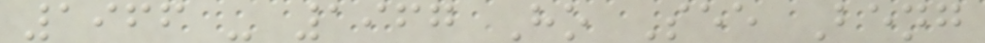1966 - 1967 Ho See Beng
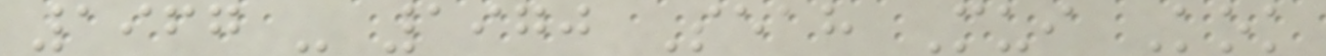1967 - 1970 Seah Mui Kok
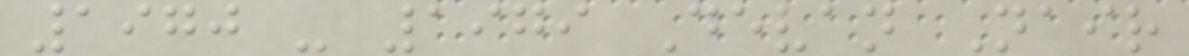1970 - 1979 Devan Nair
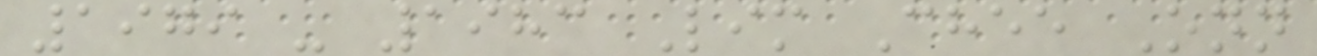1979 - 1983 Lim Chee Onn
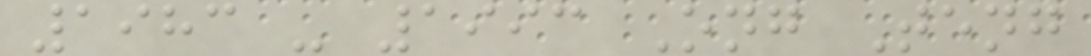1983 - 1993 Ong Teng
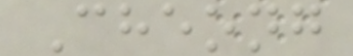Cheong
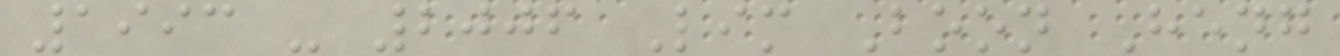1993 - 2006 Lim Boon Heng
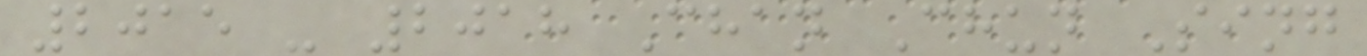2015 - 2018 Chan Chun Sing
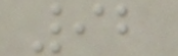92
